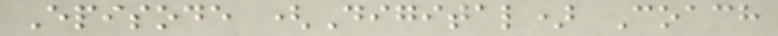Episode (Digital) Coach
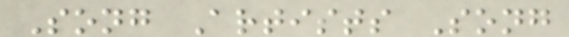Song Artists Song
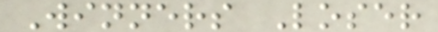Winners Loser
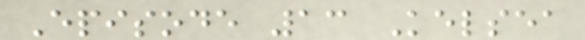Episode 13 Kelsea
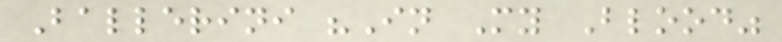Ballerini "In My Blood"
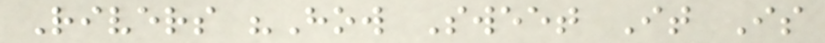Rivers "How Sweet It Is
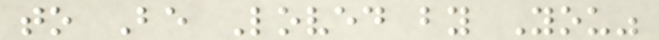to Be Loved by You"
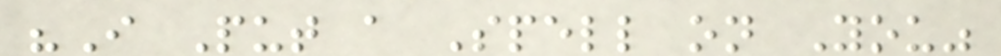"I Put a Spell on You"
